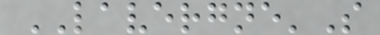LAVERGNE'S
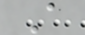A
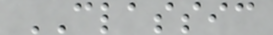CLASSIC
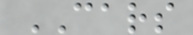CARS
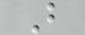B
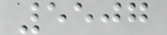5507
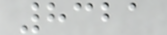8321
